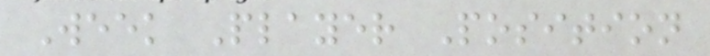Week Player Position
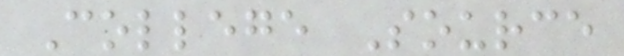College Source
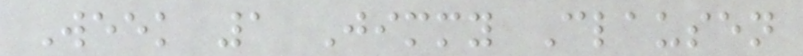Week 1 Jimmy Clausen
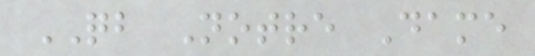QB Notre Dame
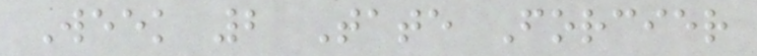Week 2 Tate Forcier
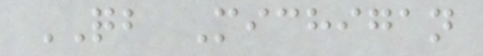QB Michigan
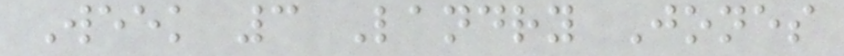Week 3 Landry Jones
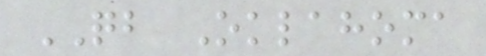QB Oklahoma
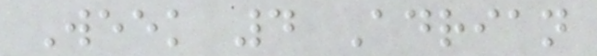Week 4 Adrian
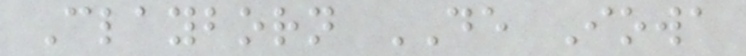Clayborn DE Iowa
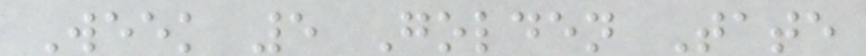Week 5 Golden Tate
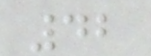42
